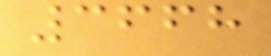3668
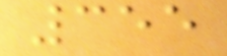355
